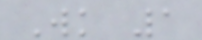Wk 1
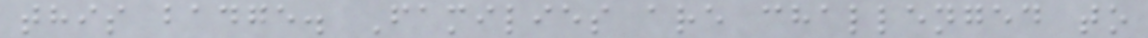this badge. Families are challenged to
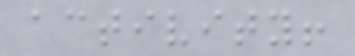activity!
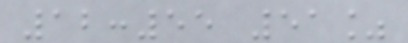12:55 51%
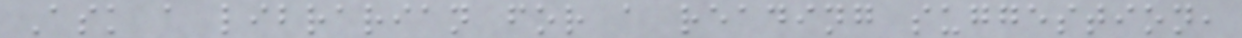Ask a librarian for a reading suggestion,
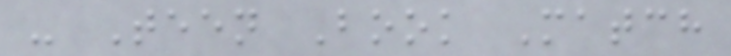- Teen Book Match
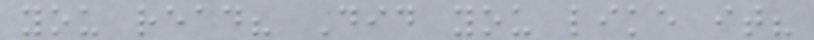you read? Did you like it?
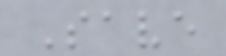Save
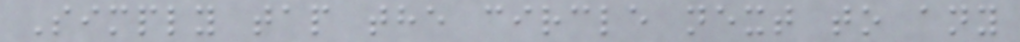Simply tap the circle next to any
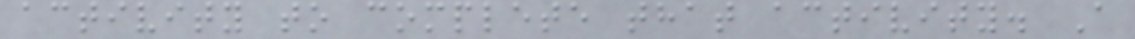activity to complete that activity. A
